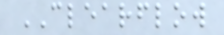CLEARFLOW
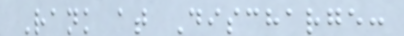Rank at Discharge:
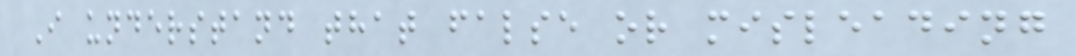I understand that false or misleading
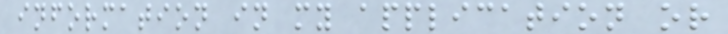information in my application or
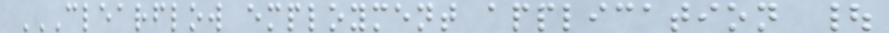CLEARFLOW EMPLOYMENT APPLICATION |
